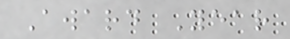Award Year
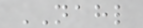NAHL
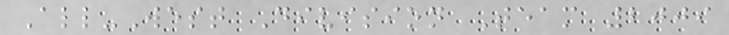All-West Division Team 2009
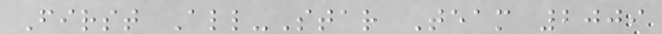First All-Star Team 2009
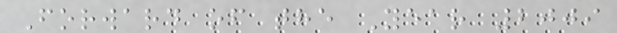Forward of the Year 2009
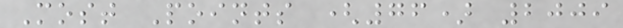Most Points (76) 2009
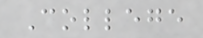College
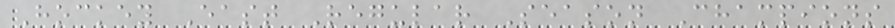Hockey East Regular Season Champions
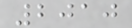2010
